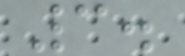3.
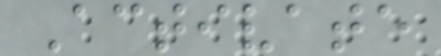Activate
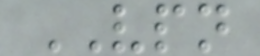VPN
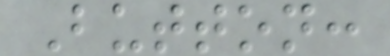Button:
